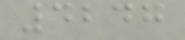4247
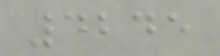4245
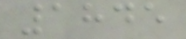1845
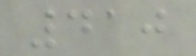410
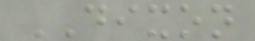DIXON
